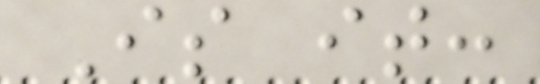Is it:
